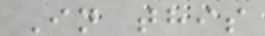In this
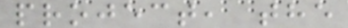project, the
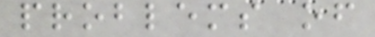problems of
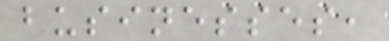businesses,
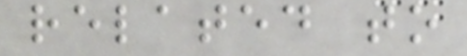related to
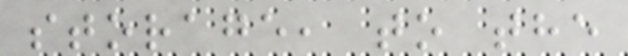storage, to the
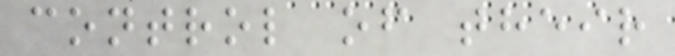control of their
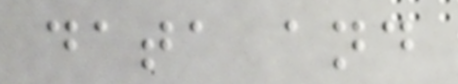data and
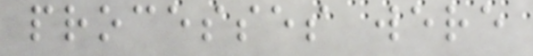processes were
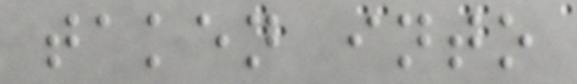taken into
